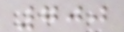700
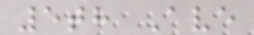5th Ave
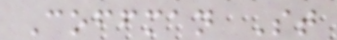Coffman St
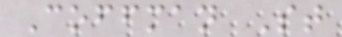Coffman St
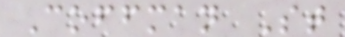Coffman St
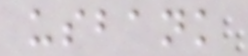usbank
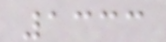1333
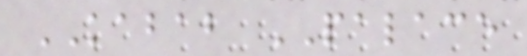KABAB PALACE
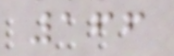166
